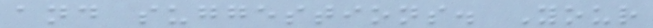and suggestions. Your
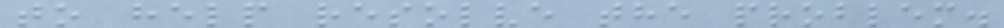to help resolve the problem.
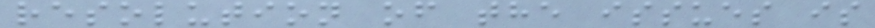resolution of the issues is
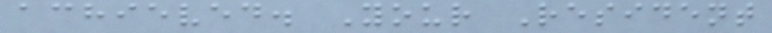achieved. Your Resident
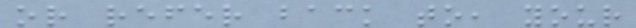or refer back to, your
